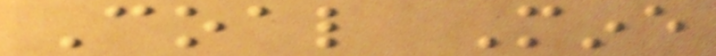Coal Mine
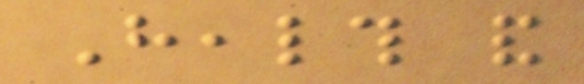Health and
